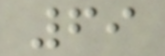69
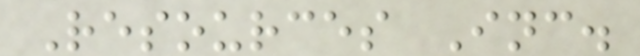Resources Inc.
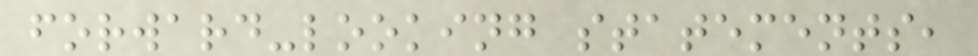forward-looking statements,
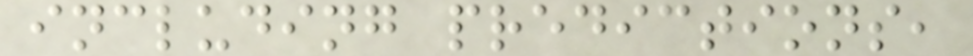including predictions,
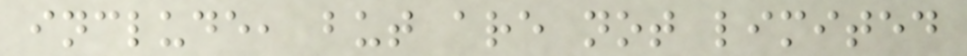include, but are not limited
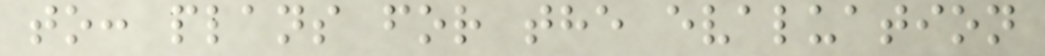to: plans for the evaluation
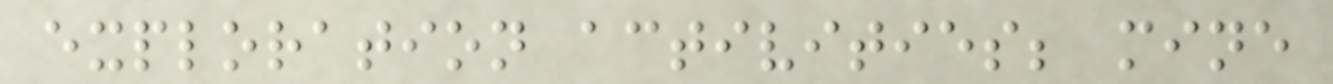exploration activities; mine
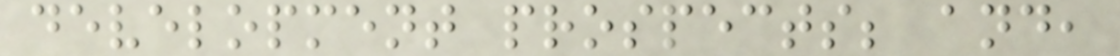development prospects; and,
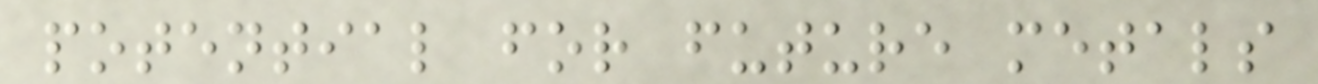potential for future metals
